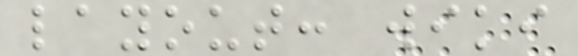layout: wiki
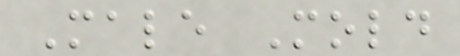Male Mold
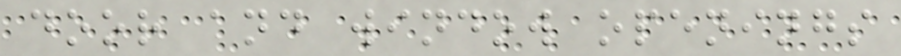door and window openings
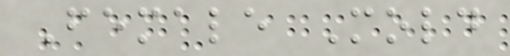Female Mold
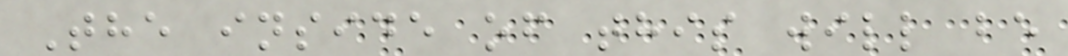The inside of this will be
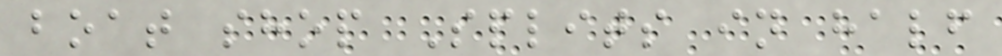boat shop Splits in half
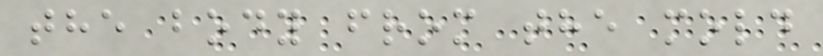the body from the mold
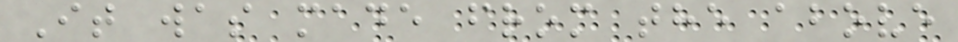It was made from the above
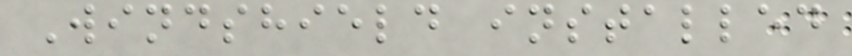Windshield installed
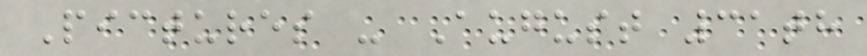Pictures - August 31th
